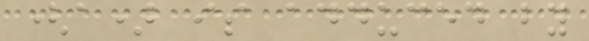(a) is adduced by
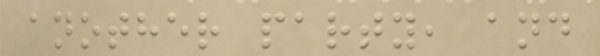another party, and
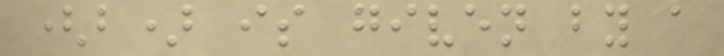(b) is given by a
